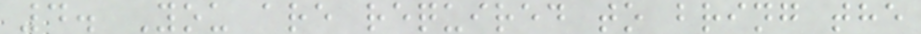4. You are required to bring the
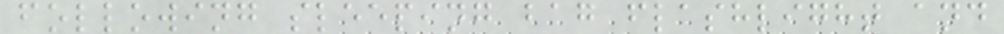following sleeping bag flashlight and
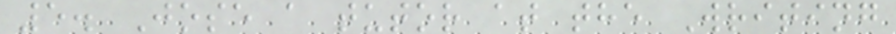5. Jose a tutor at the Writing
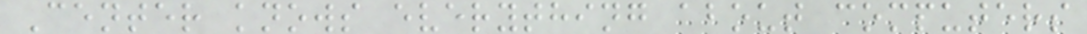Center knows everything about computers
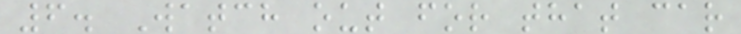6. Watch out for that car
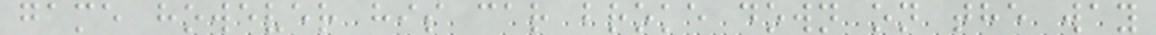game however his car broke down on the way
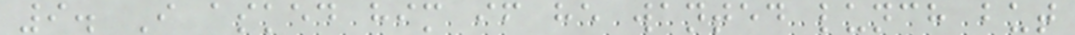9. I asked him if he wanted lunch but
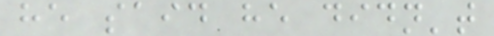he said he didn't
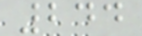244
